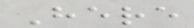Here
